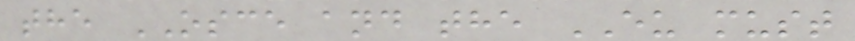the OSCE and the EU must
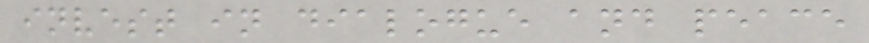invest in dialogue and peace
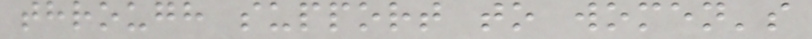through support to women's
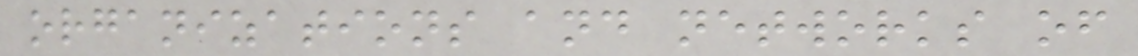organizations and networks of
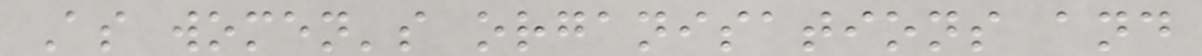As women's organisations and
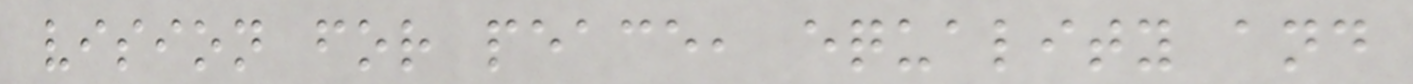vision for peace, equality and
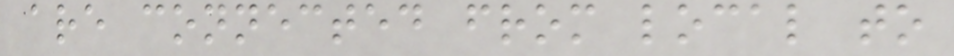are connected from local to
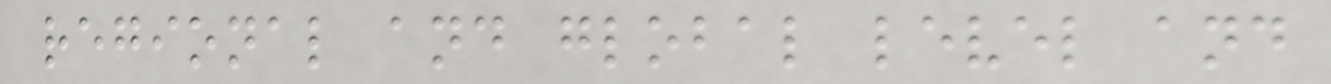regional and global level and
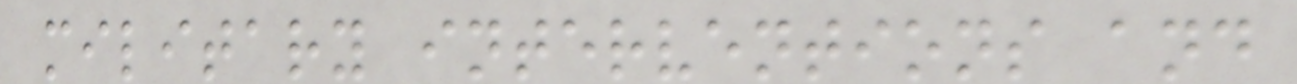military interventions and
